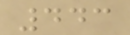443
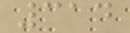314
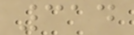314
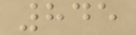845
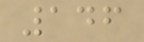146
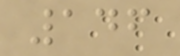146
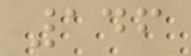146
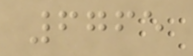6765
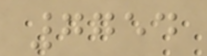7754
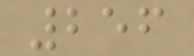256
